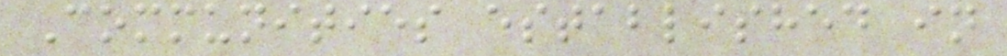Communities established in
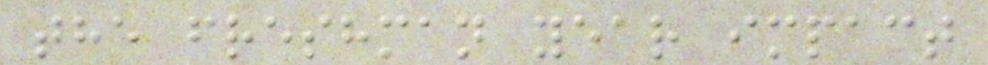the freshman year impact
